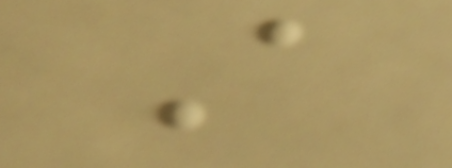A
